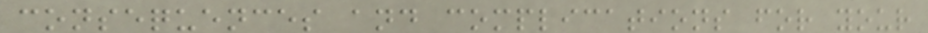consequences and complications for your
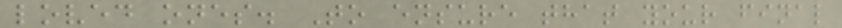loved ones. To ensure that your final
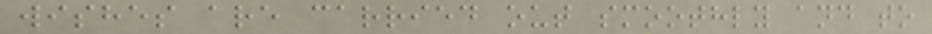wishes are carried out smoothly and to
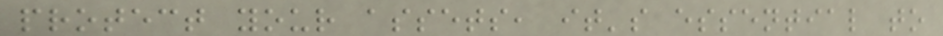protect your assets, it's essential to
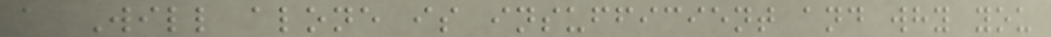a Will alone is insufficient and why you
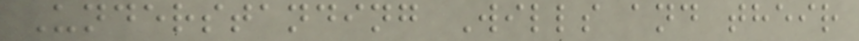Understanding Wills and their
